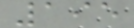195
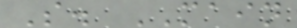S. MAIN
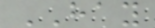HAY
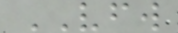VFW
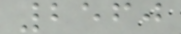2560
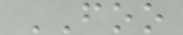FOO
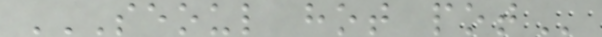SEOUL HOT POT
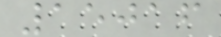15016
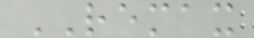REMAX
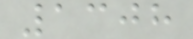1308
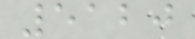5120
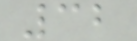32
